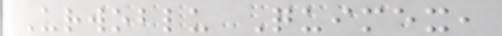Urwoblu Quimex,
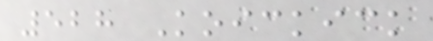528 Koickick
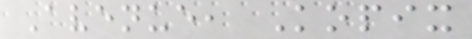Avenue, Kopix
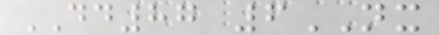DD87 6NX
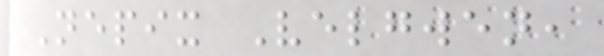Nepix Velgwen,
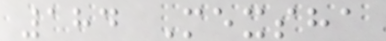184 Mexsha
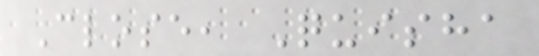Close, Quisha
